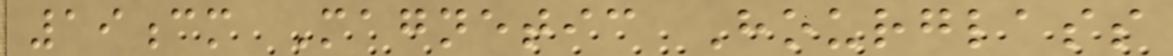19cm Magnetic Hourglass
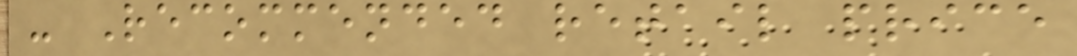- Recommended retail price
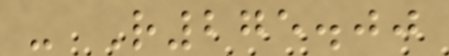- R275.00
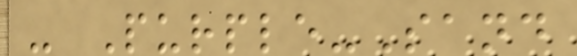- Purple-Sand
